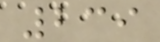239
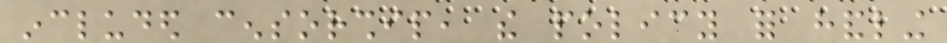included censorship, the policy for handling
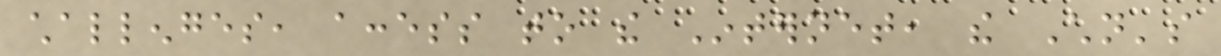challenges, access to the Internet, the Children's
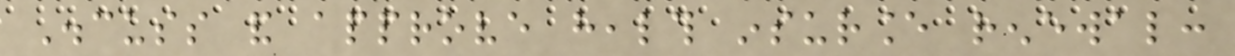Discuss and approve health insurance renewal:
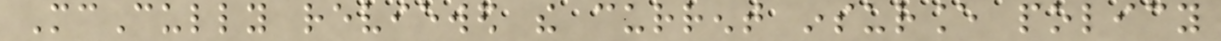McCully reviewed the current insurance policy
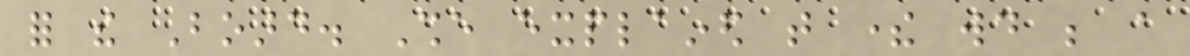for the Board. She explained that there would be a
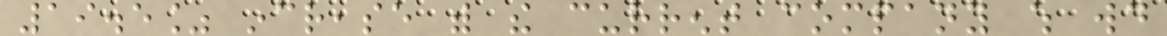19.5% increase with the current company which would
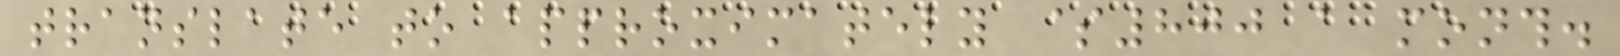translate to approximately $800 a month.
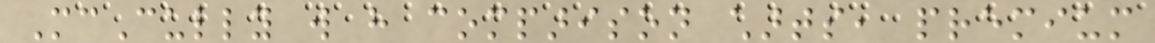McCully will have comparison charts, premium
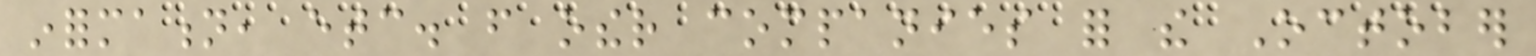information, etc. from other companies for the October
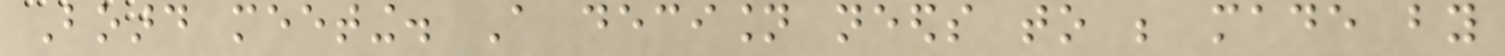Board meeting. A decision needs to be made by
